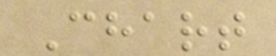Chart
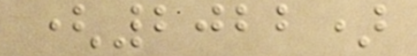(2022)
